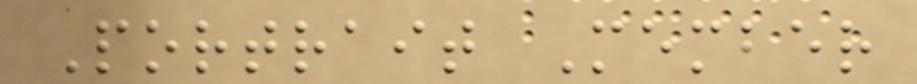Portrait Member
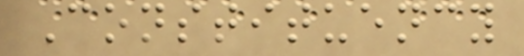Constituency
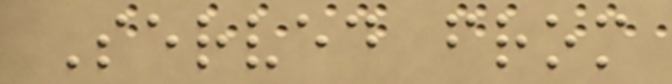Served from
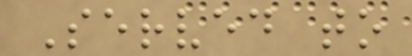Served to
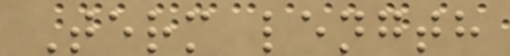Term length
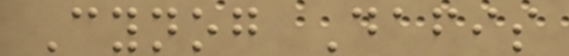Cynog Dafis
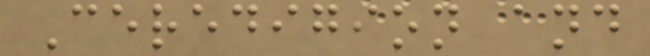Ceredigion and
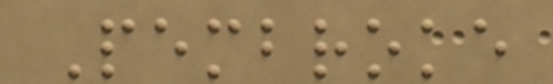Pembroke
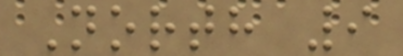North 9
